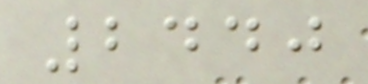2440
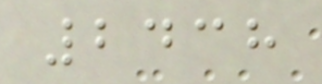2438
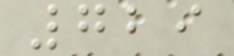729
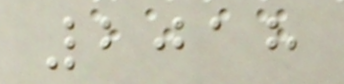2018
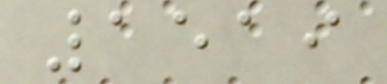1519
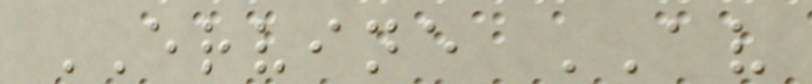ERVINE AV
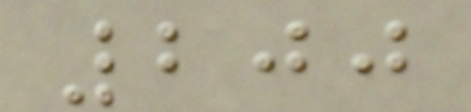200
